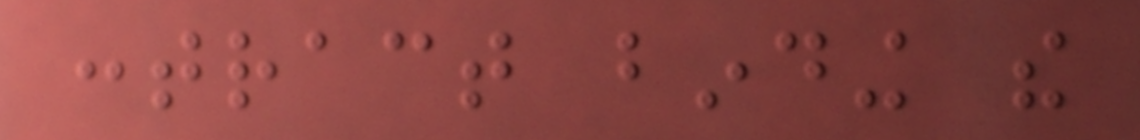contract binding the
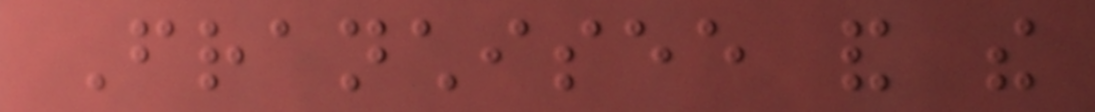Franchisee and the
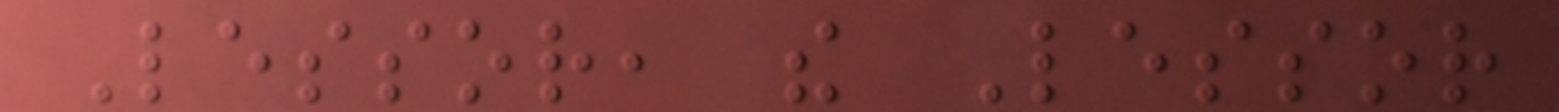Lessor, the Lessor
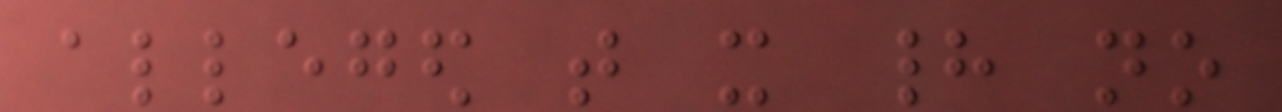alleged that it had no
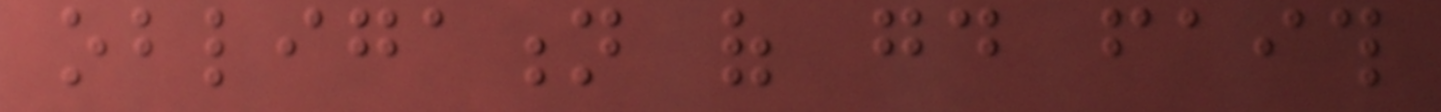obligation of good faith
